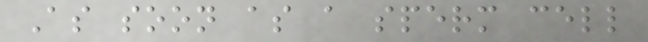As soon as a sperm cell
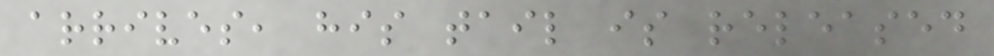arrives, his tail is released
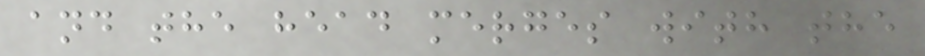and the head merges with the
